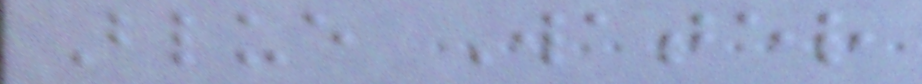Blue Water
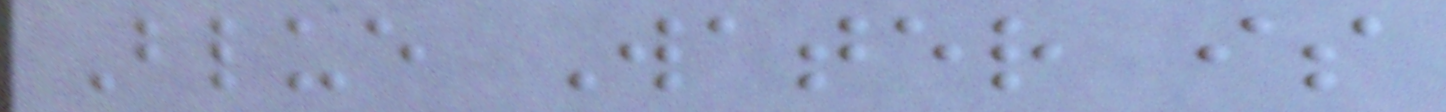Blue Water is
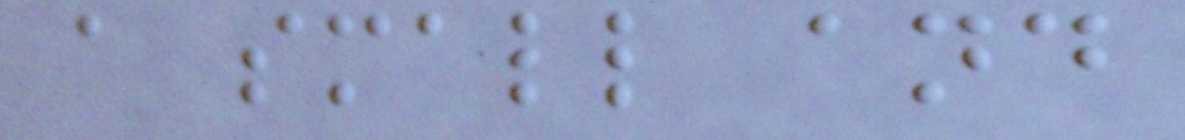a small and
